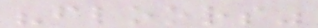"floors"
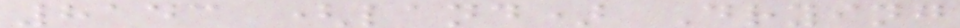8143 (land) Drying
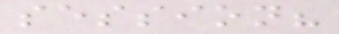session?
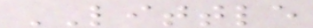LITTLE
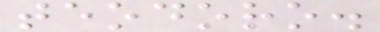teodoro.
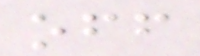off
